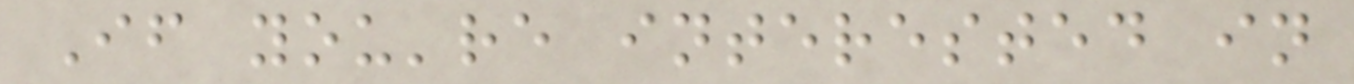If you're interested in
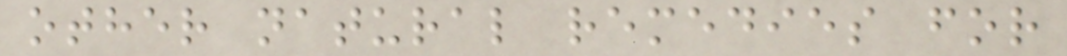other natural remedies for
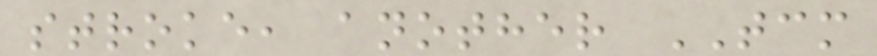stroke, another TCM
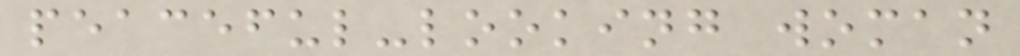peaceful-looking woman
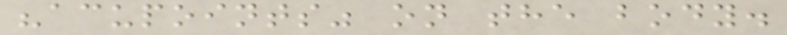"acupoints" on the body.
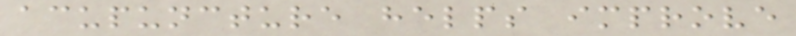acupuncture helps improve
